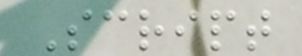Script
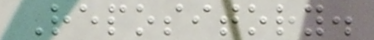Repository.
